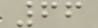66
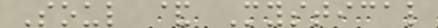Soul & Mystical
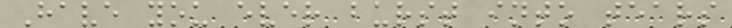Have you ever burst into tears
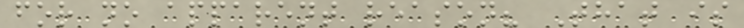for no apparent reason? That is
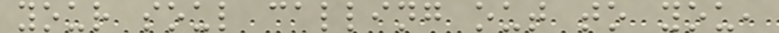your soul calling out to you,
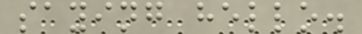saying hello.
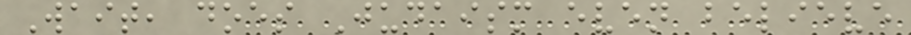Wait, does Judaism even believe
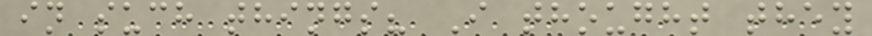in such things? I thought they
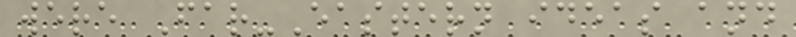were Far-Eastern ideas and
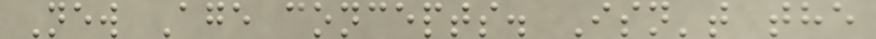New Age concepts. Isn't the
